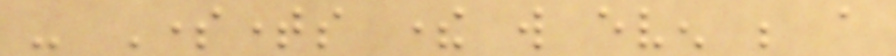- Sometimes there will even be a
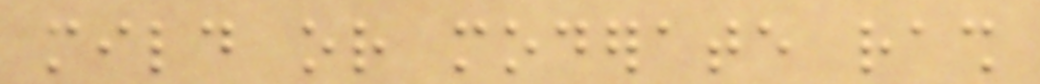mild or moderate rash
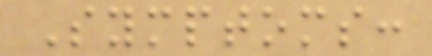Symptoms:
